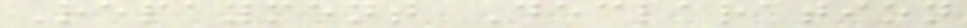Repayment Declaration
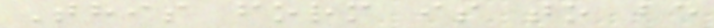This form is to be
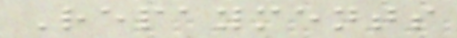Repayments
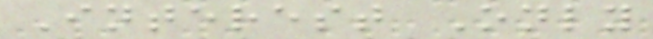Interest Only
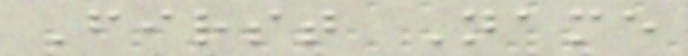First Name
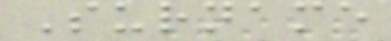Surname
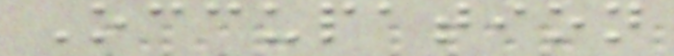Occupation
